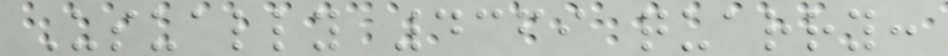Usually 4369 quarry:
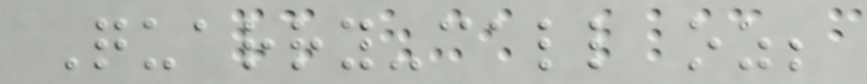Quarry-call oz;
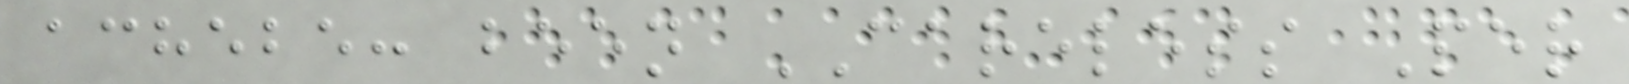achebe: been CARELESS Per
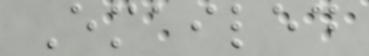Emailed
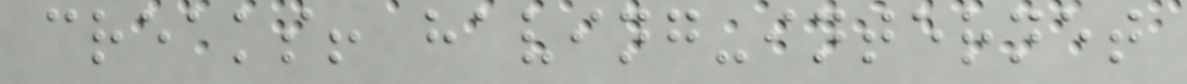creaks! having-internet
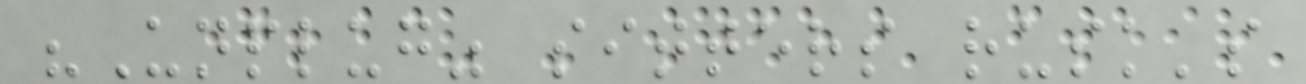"Unplug" sitters rusk's
